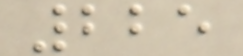225
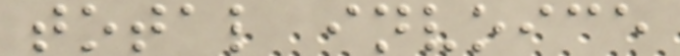total invoice
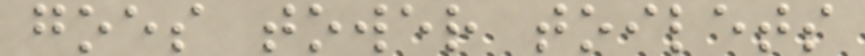goes tower toilets
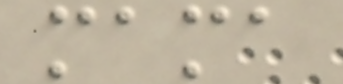mama
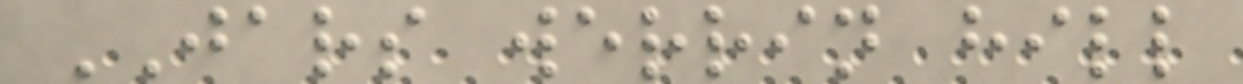JARS werrin hill
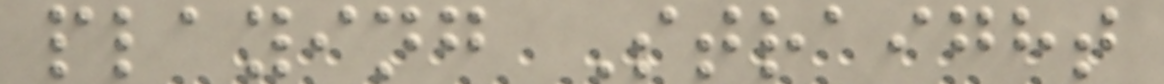playing Straight
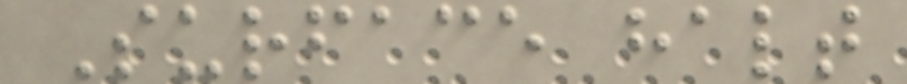Surface halt
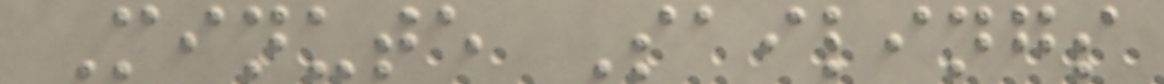Minute Sailings
